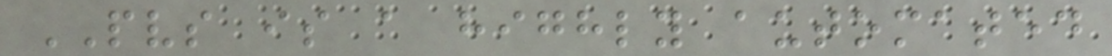PVS is a highly automated
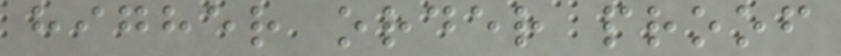higher order proof
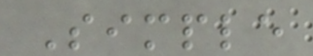Simple
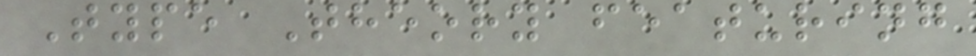Type Theory featuring
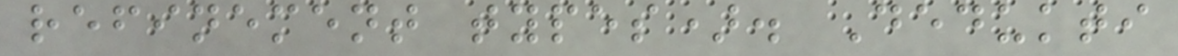refinement types). Dedukti
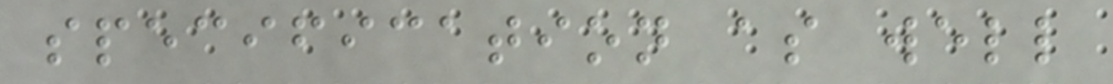specification as well
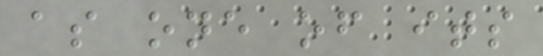as one of its
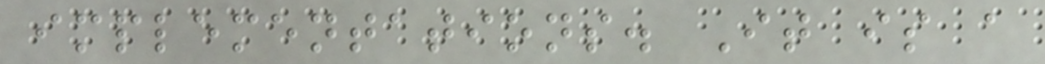implementations. It is a
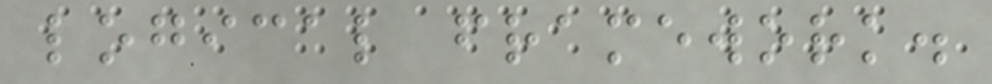logical framework.
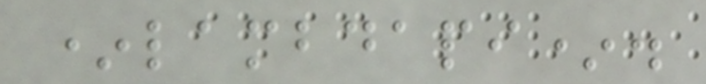*lambdapi*.
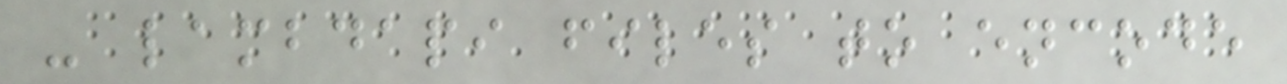- lambdapi files to encode
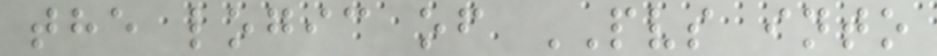the logic of PVS into
